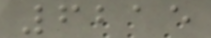6215
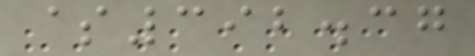$392.37
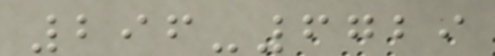296-6729
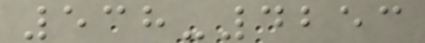538-4253
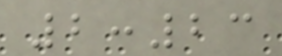2:23
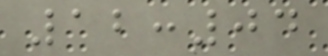12:04
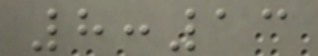8:13
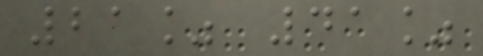21% 41%
